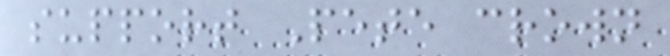support Pete crown
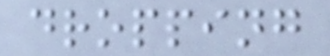dropping
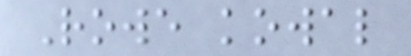Rowe kowal
